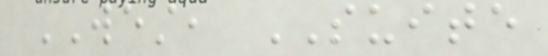WEST, SUITE
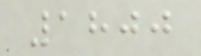1800
